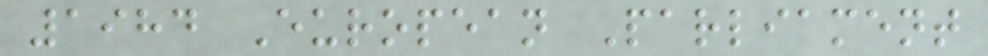1984 European Parliament
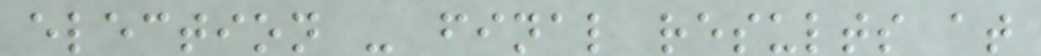election - final results at
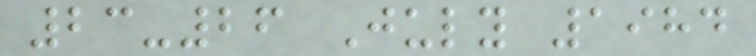23-26 July 1984
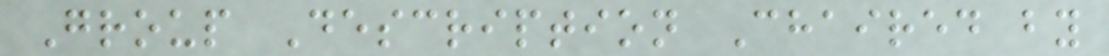Group Description Chaired by
